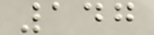147
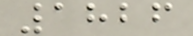1826
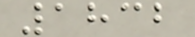1832
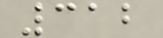312
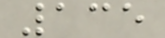135
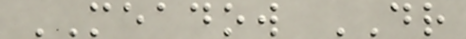MEADOW DR
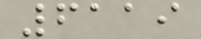6119
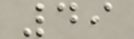49
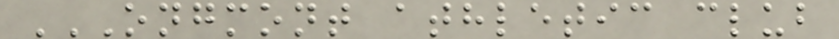ONGMONT ATHLETIC CLUB
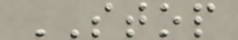STOP
